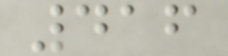416
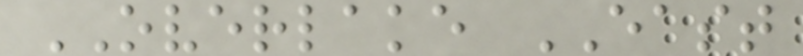OVERLAKE EAST
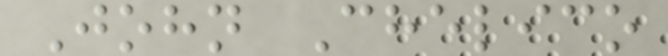John Chelico
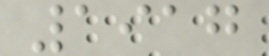1917
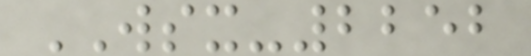WSX-2252
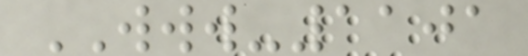WWW-1101
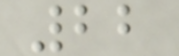22
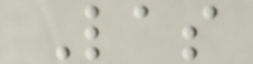Las
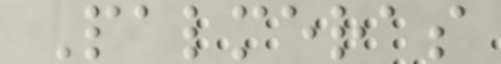Palmeras
